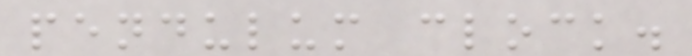pendulum clock.
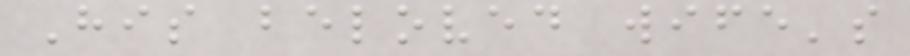His beloved wife's
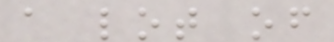a lot of
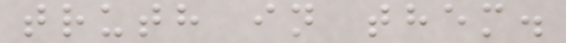truth in them.
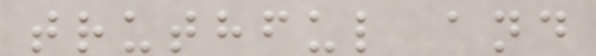truthful and
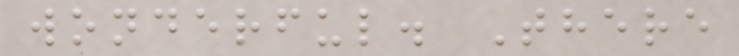wonderful. There
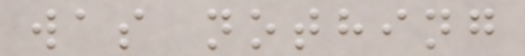was nothing
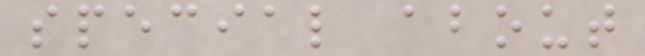special about
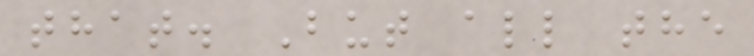that. But all the
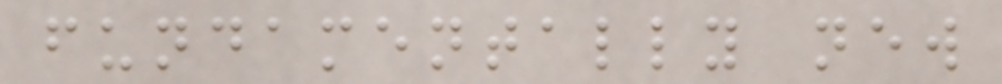fundamentally new
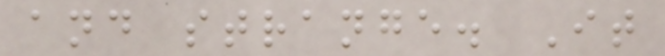and strange. It
